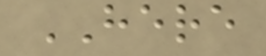HERE
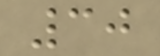30
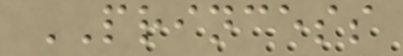PRINCESS
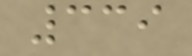339
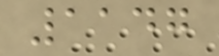1147
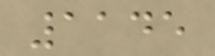1145
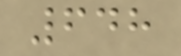648
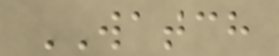WATCH
